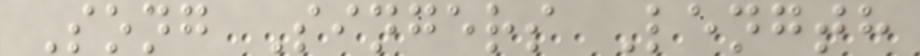Song Singers Length
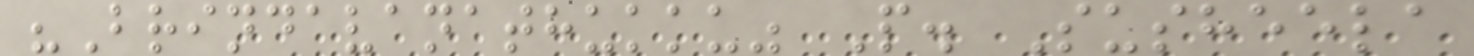"Brindavanathukku" P. Susheela
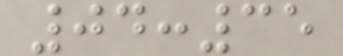04:35
